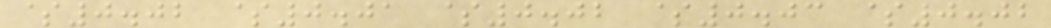$0.02 $0.01 $0.02 $0.03 $0.02
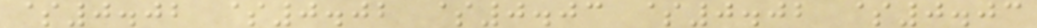$0.02 $0.02 $0.03 $0.02 $0.03
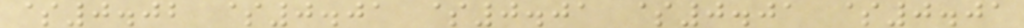$0.02 $0.01 $0.01 $0.01 $0.01
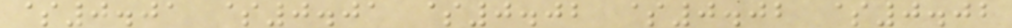$0.01 $0.01 $0.02 $0.02 $0.02
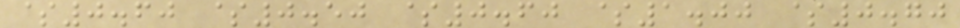$0.60 $0.50 $0.60 $1.00 $0.70
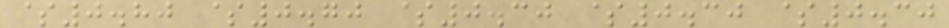$0.80 $0.70 $0.30 $0.30 $0.30
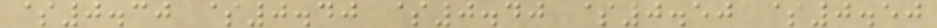$0.30 $0.40 $0.40 $0.50 $0.50
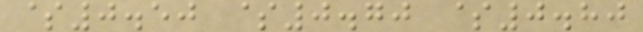$0.50 $0.70 $0.80
